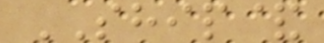SHIP&
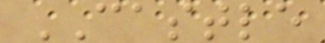CASTLE
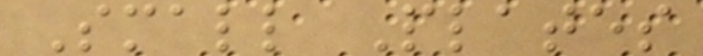Small Plates
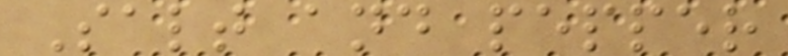Salt and pepper
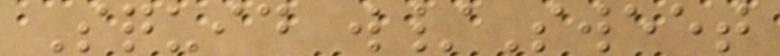Squid w/Sweet
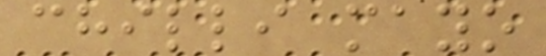chilli mayo
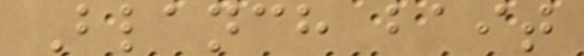Blanch bait
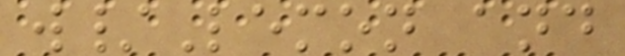w/Lemon and
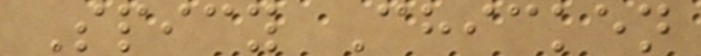Spicy Chicken
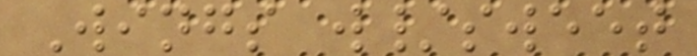Wings w/sweet
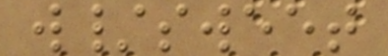w/sweet
